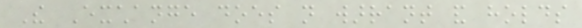The Exchange does not warrant and holds
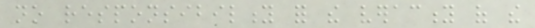no responsibility for the veracity of the
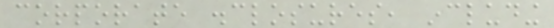corporate disclosures, including
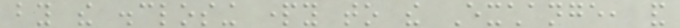by the disclosing party to the Exchange, and
